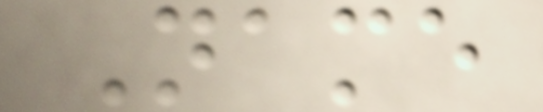Name
